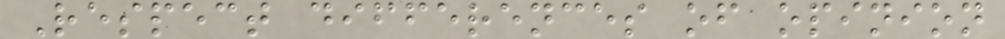Respect differences of opinion
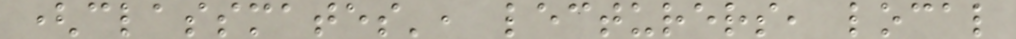(classmates', lecturers, local
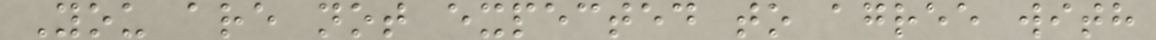You are not expected to agree with
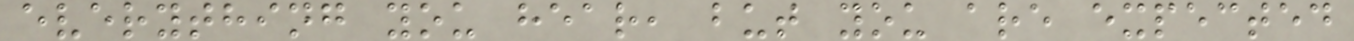everything you hear, but you are expected
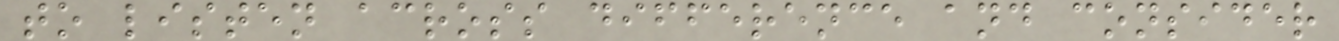to listen across difference and consider
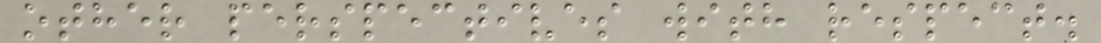other perspectives with respect.
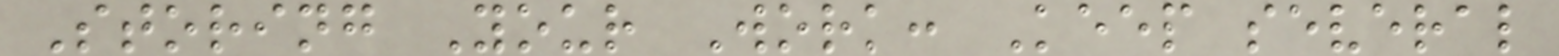Storing Your Work: Keep several
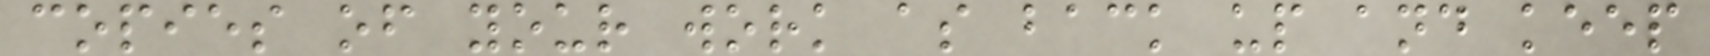copies of your work as back up and keep
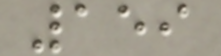159
